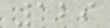129
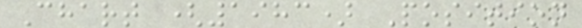Chart (1983) Position
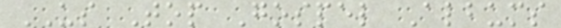US Top Gospel Albums
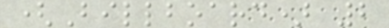(Billboard) 2
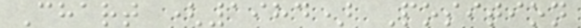Chart (1984) Position
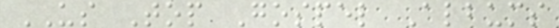US Top Gospel Albums
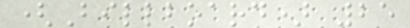(Billboard) 25
